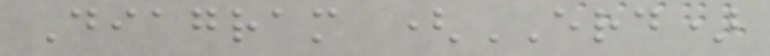Diagram (ERD)
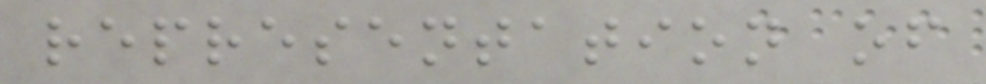representation of
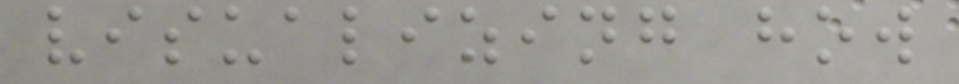visualizing how
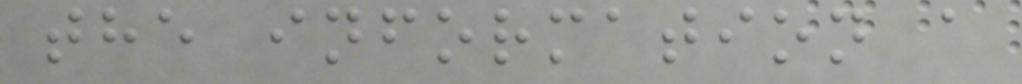the information a
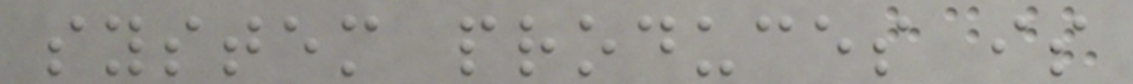system produces is
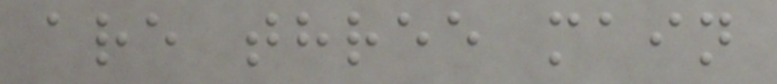are three main
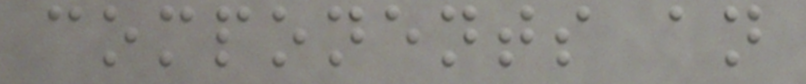components an
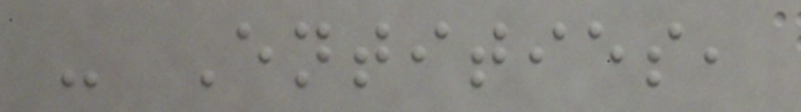- Entities,
